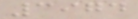3974
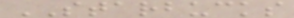STARBUCKS
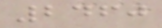2460
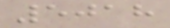5018
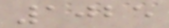1025
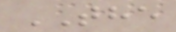THE
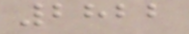2822
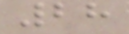28
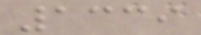1339
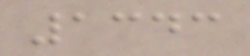1343
